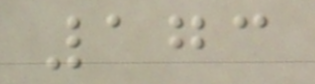173
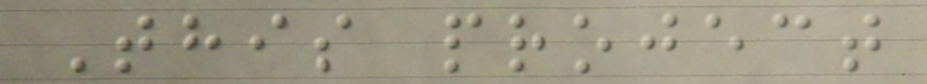This project
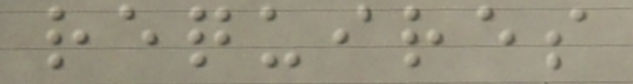requires
